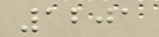1201
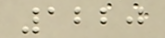1220
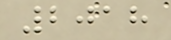2018
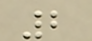2
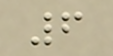6
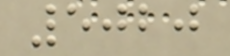5020
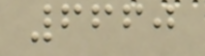6660
